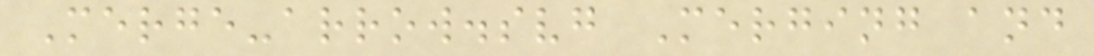Merge-arrow.svg Merging and
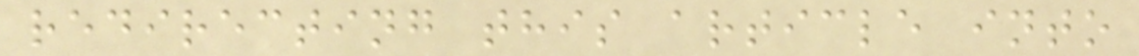redirecting this article into
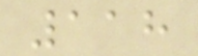118
